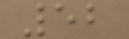52
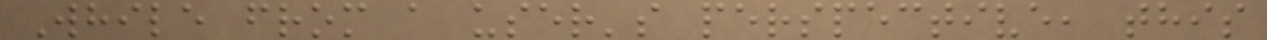While from a user's perspective, this
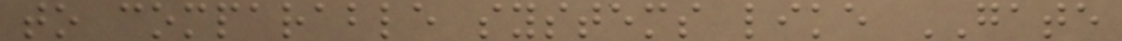to comparable systems like GATE
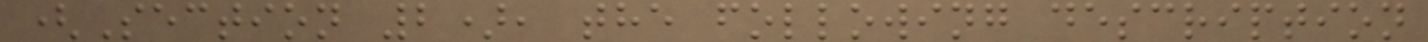(Section 2), the following description
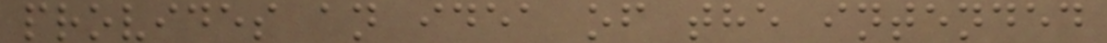provides an idea of the intended
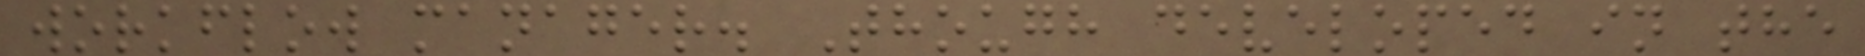workflow manager. Though developed in the
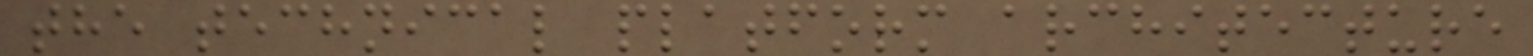the technical platform architecture
